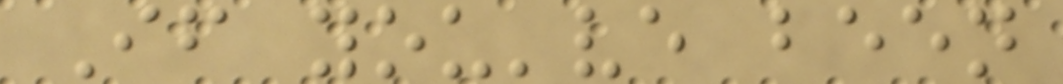If you've been
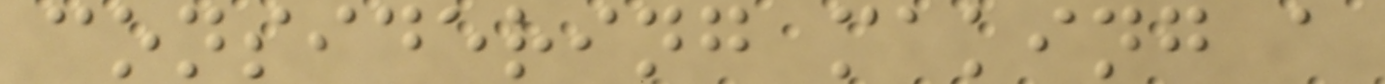considering making a
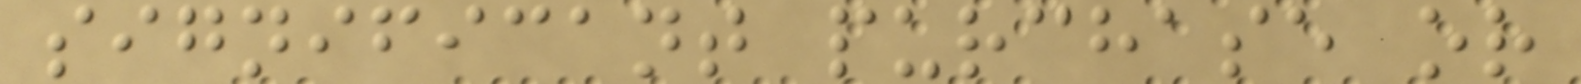significant purchase or
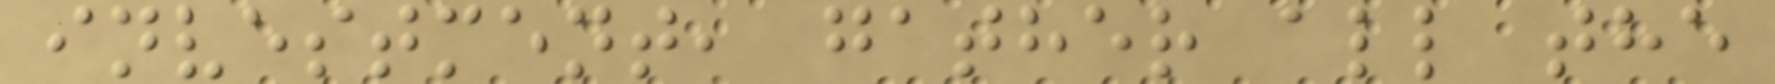investment, gather all the
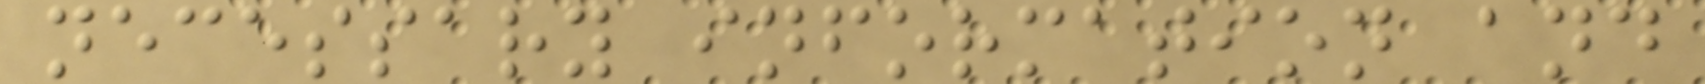necessary information and
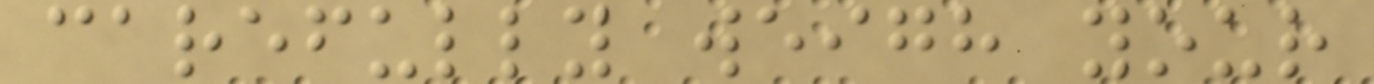carefully weigh your
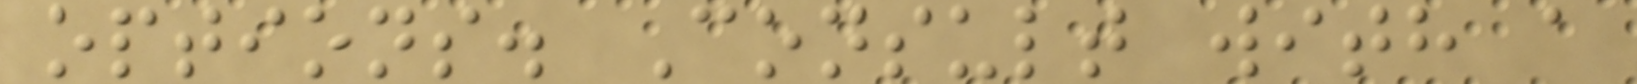options. Consult with a
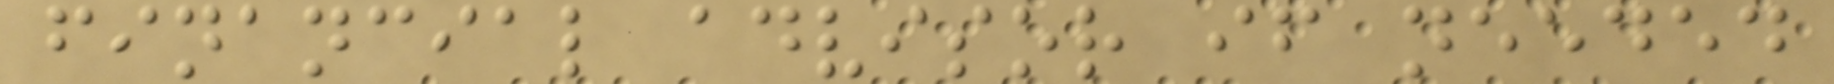financial advisor if needed
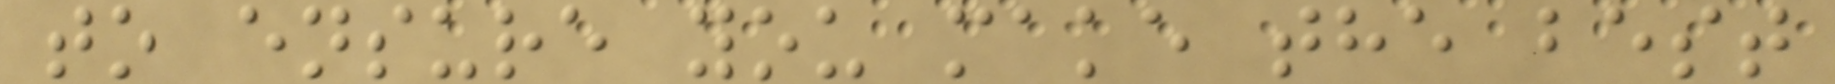to ensure you make the best
